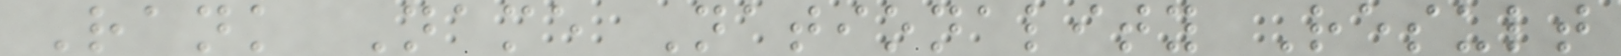Rank Name Nationality Result
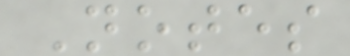Notes
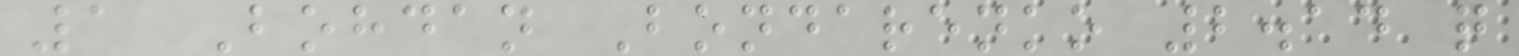1 Bohdan Bondarenko 2.14 q
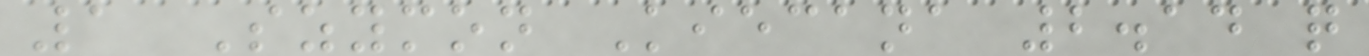1 Szymon Kiecana 2.14 q
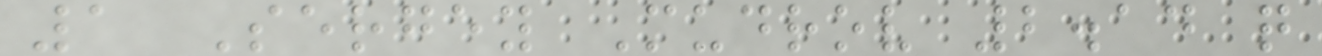1 Sergey Mudrov 2.14 q
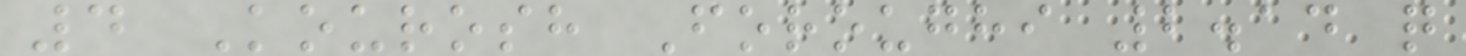4 Kourosh Foroughi 2.14 q
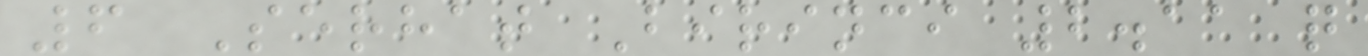6 Serhat Birinci 2.11 q
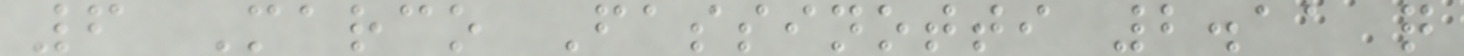6 Marco Fassinotti 2.11 q
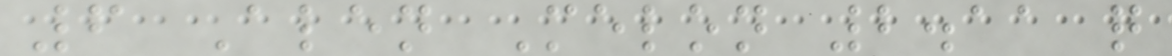6 Alen Melon 2.11 q
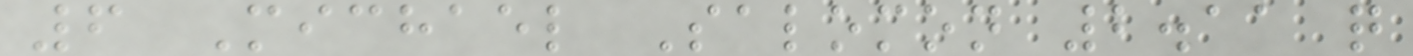6 Michael Salomon 2.11 q
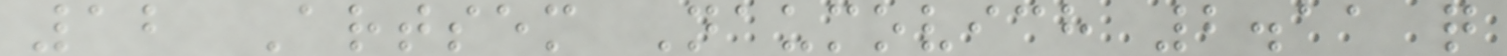12 Artsem Naumovich 2.11 q
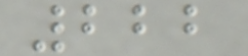222
